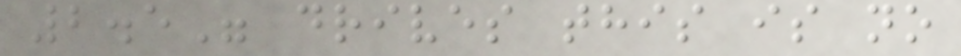2.5" drives this is no
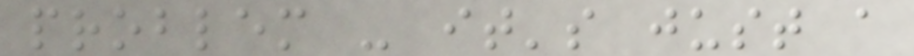problem - it's just a
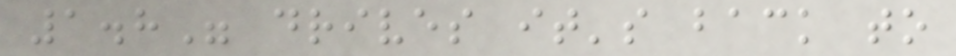1.8" drives it's back to
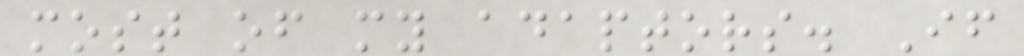most of my adaptors. If
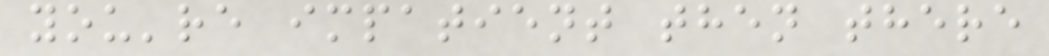you're impatient then there
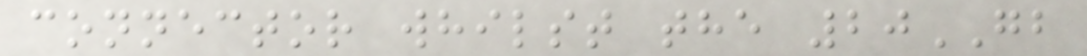connector whilst the 20GB
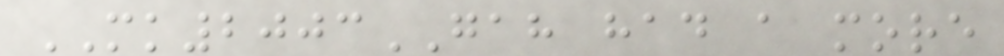MK2003GAH had a more
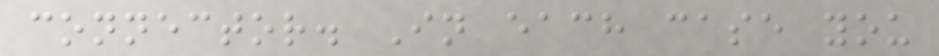connector. In each case you
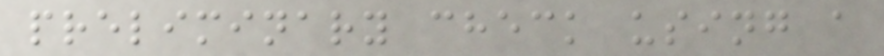preliminary check using a
